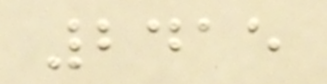2415
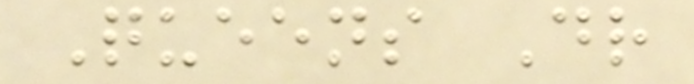Queens Dr
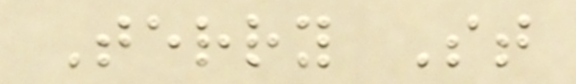Terry St
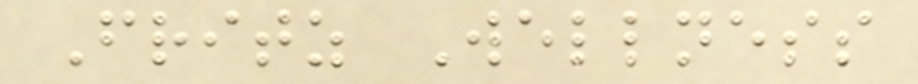Fritz Wellness
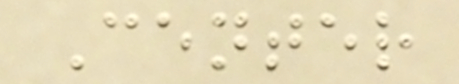Center
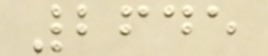2645
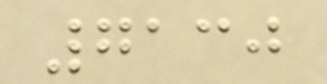7130
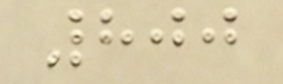800
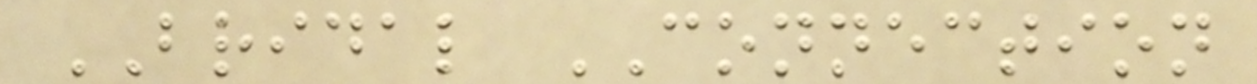BRIDAL CONNECTION
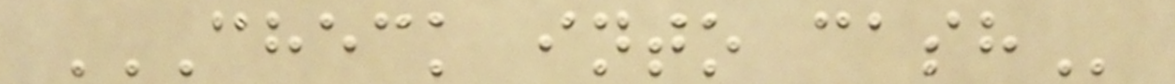CHECK INTO CASH
